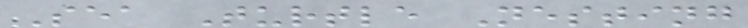Sea Turtle Nesting
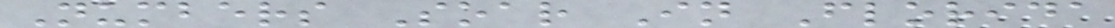Numbers Soar In Florida
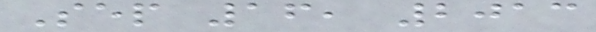Sep 16, 2013
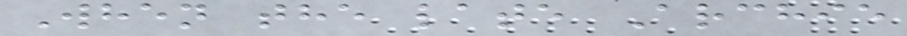When the late Archie
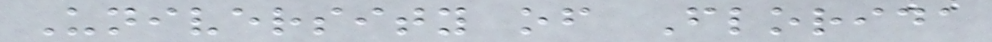University of Florida
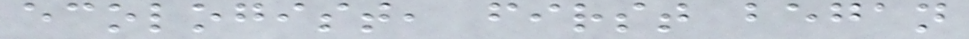ecologist, first began
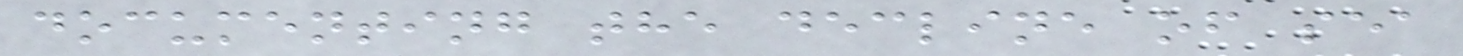documenting the decline of sea
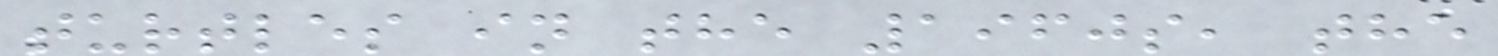turtles in the 1960s, the
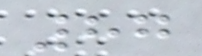87
